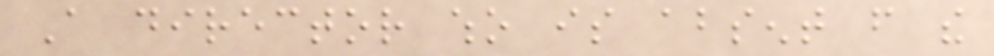A director who is absent from the
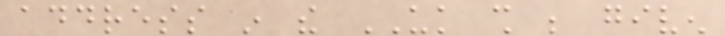address in the UK shall be given
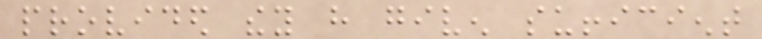provided they have given sufficient
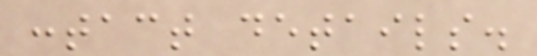contact details.
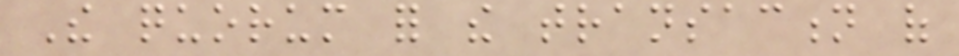The quorum for the transaction of
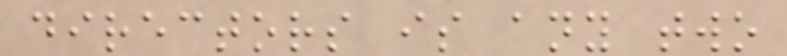directors is any two
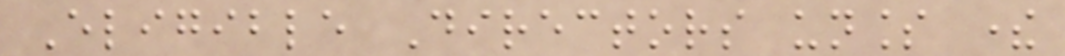Eligible Directors unless there
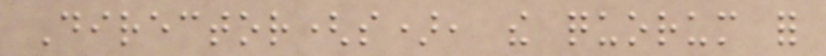Director(s), the quorum for
